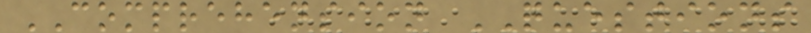COMPREHENSION QUESTIONS
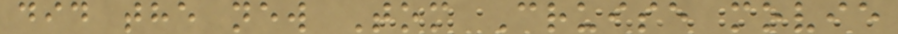did the new Tom Cruise movie
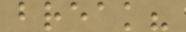break?
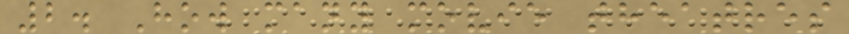2. How many movie theatres
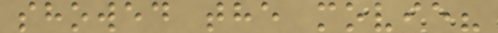showed the movie?
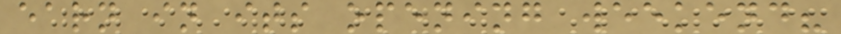earn in its opening weekend?
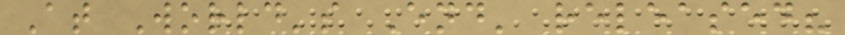At World's End' released?
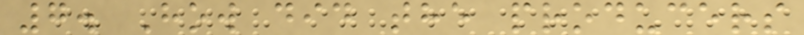7. How did the producers
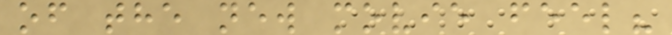of the new movie feel?
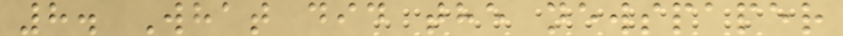8. What did the newspaper
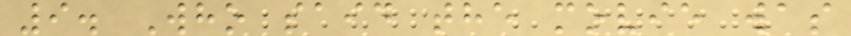9. Who said the movie was
